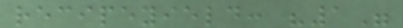recipeyield: "1"
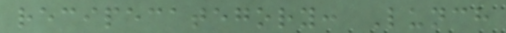recipecategory: Lunch
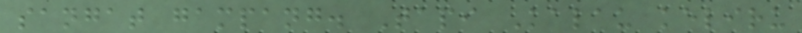sangat gampang. Tapi Kalau keliru
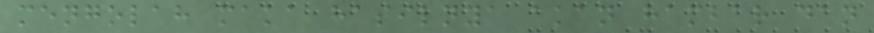mengolah maka hasilnya akan hambar dan
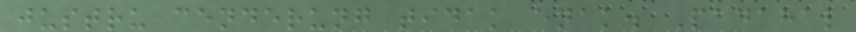justru cenderung tidak enak. Padahal
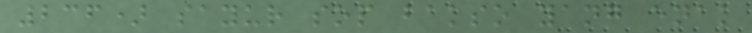236) sayur sop bakso yang enak
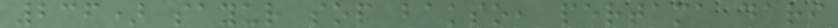236) sayur sop bakso, pertama dari
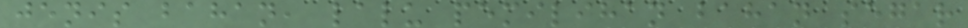jenis bahan, lalu pemilihan bahan segar
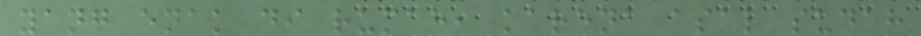yang enak di rumah, karena asal sudah
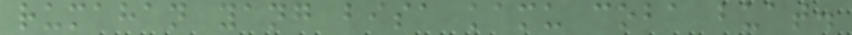rumahan yang bisa kamu coba buat.
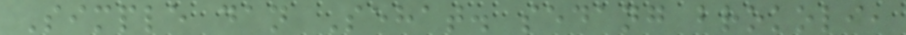Simple dan Sehat. sedang brokoli,
